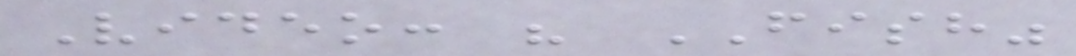Video: " FISH"
